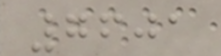7601
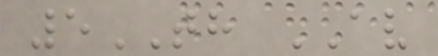5TH AV
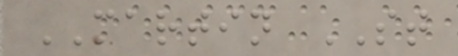MARTIN ST
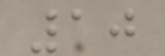10
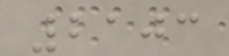2103
